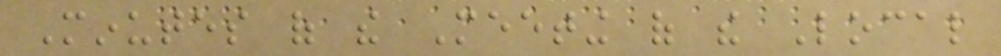Minutes of the Meeting of the Local
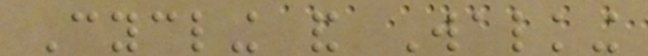Cycling and Walking
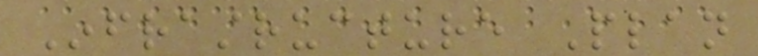Infrastructure Plan
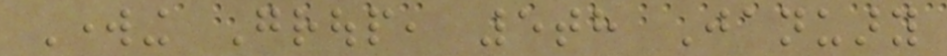Working Group, 5th January
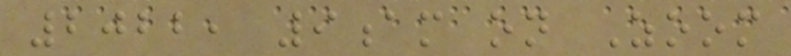2022, 9am on Zoom
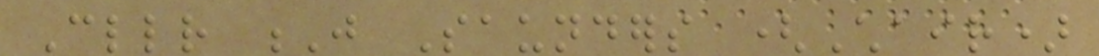Cllr J Saunders (Chair)
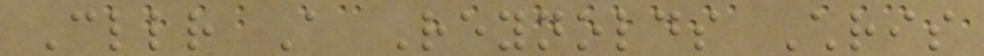Cllr A Reynolds Chris
